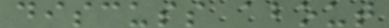discuss about
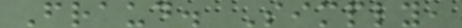Fraud. Simply,
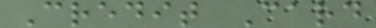Credit Card
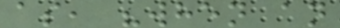as, "when an
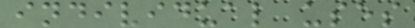individual uses
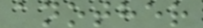another
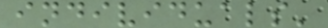individuals'
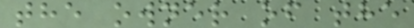the owner of the
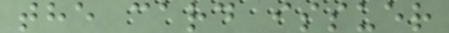the card issuer
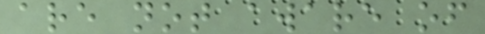are not aware of
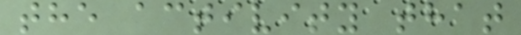the activity that
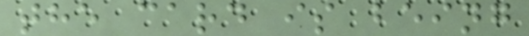the card is being
